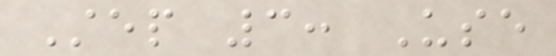Step 3: Use
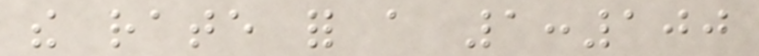the rate for a 1:100
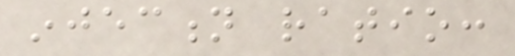injection ratio:
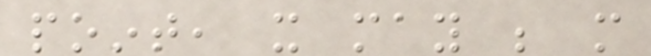point, it may be more
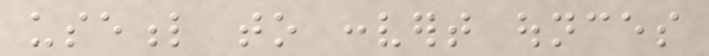useful to convert ounces
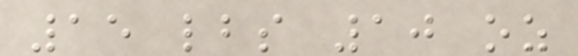15 lbs 10 oz
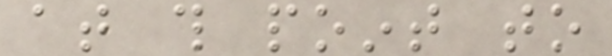at this point to
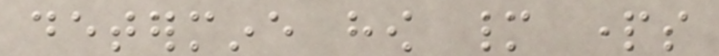determine how many parts
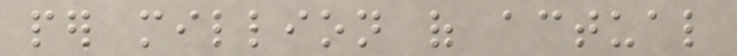per million of actual
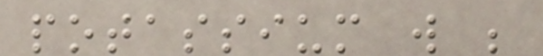potassium will be
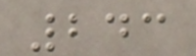243
